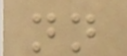nn
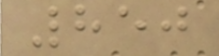850
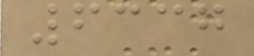6337
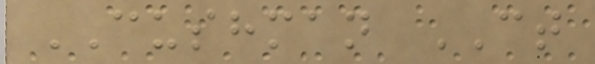CUSHMAN CT
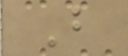B
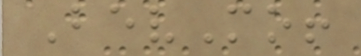BevMo!
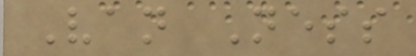Van Ness
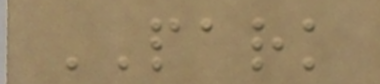PARK
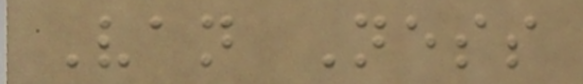Van Ness
